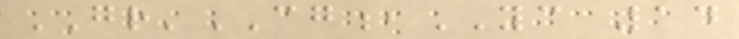GR'CG,YC 14
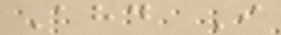Ahd I
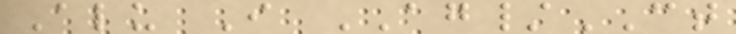Alu I AG/CT
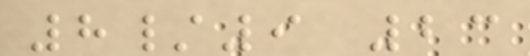8/9 23
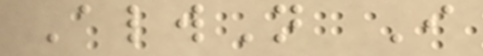AlwN I
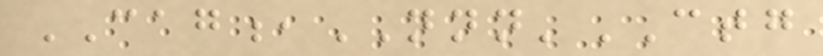CAG,NNN'CTG
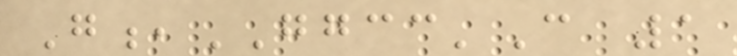G,GGCC'C 1
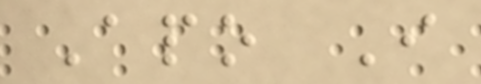Apo I
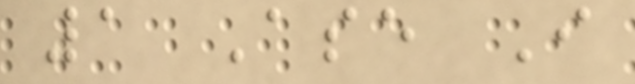1 Ase I
